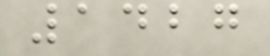1427
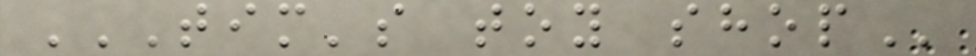TIM'S TOY SHOP
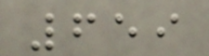659
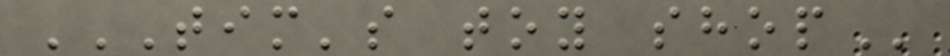TIM'S TOY SHOP
